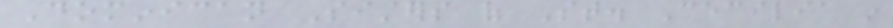Dominican Sisters of St. Cecilia in
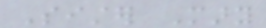Sister Mary
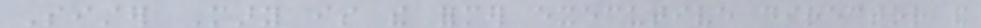Sister Mary is the former executive director and
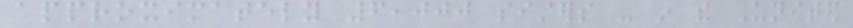approximately 6,000 sisters - in the United
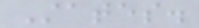States.
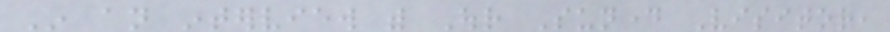In an interview with Our Sunday Visitor,
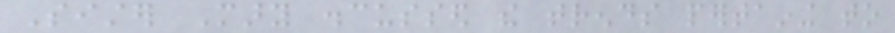Sister Mary discussed the trends pertaining to
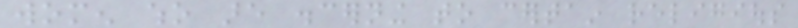women who are discerning to certain religious
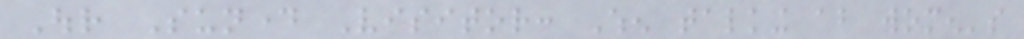Our Sunday Visitor: When talking about women's
